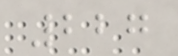227
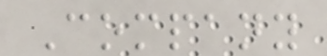Company
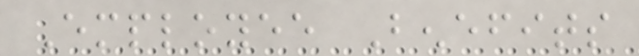Employee Benefits
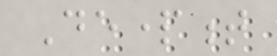Department
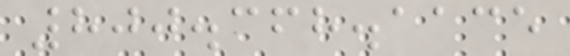800.368.1135
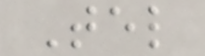Tel
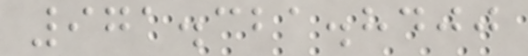971.321.8400
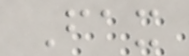Fax
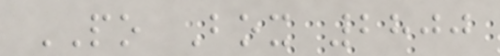PO Box 2800
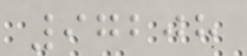97208
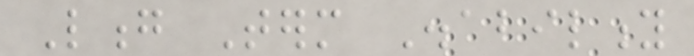Long Term Disability
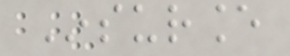Insurance
